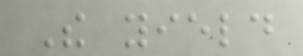The yield
